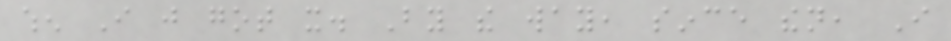when I just got it. By the way, since then, I
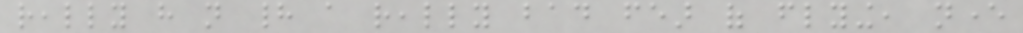really have not had a really bad fear of flying, never
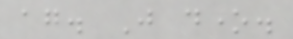again. Just done.
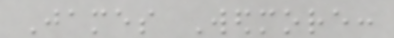James Wedmore:
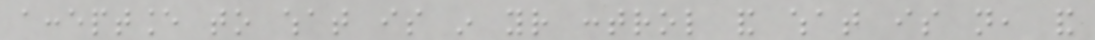acceptance to what is in your control and what is not, and
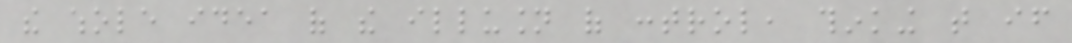the whole idea of the illusion of control, thinking that if
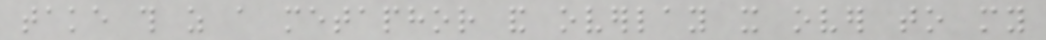take this as a metaphor and overlay it over to my
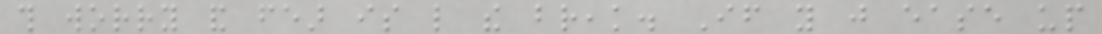this worry and fear is like the break. If you just ease up
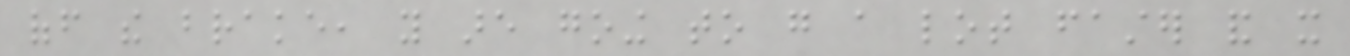off the brake, you are going to go a lot faster and it
